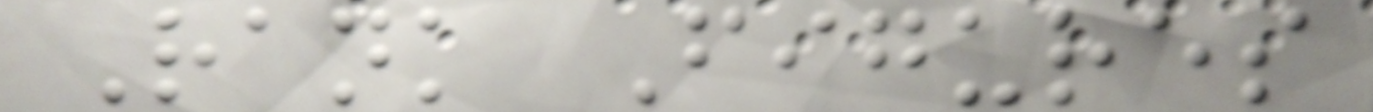Rank Figures
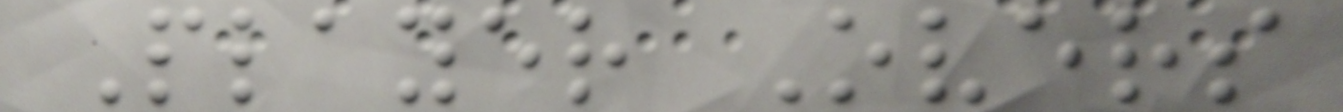Player Overs
